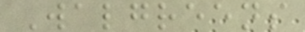Walgreens
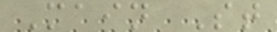Main St
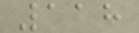118
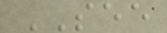SEE
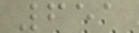651
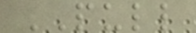PULL
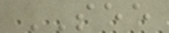SEE
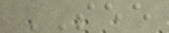SEE
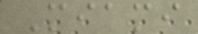Miami
